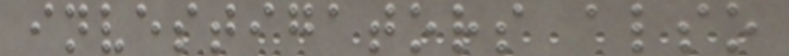investigators also
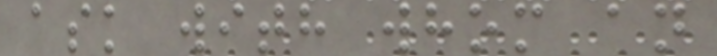ask with whom an
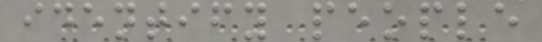identify people
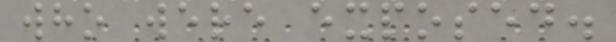who were exposed.
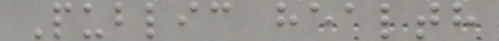Public health
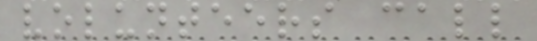volunteers call
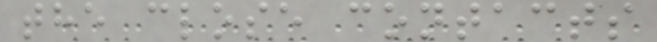the close contacts
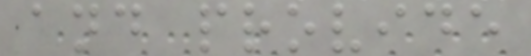and provide
